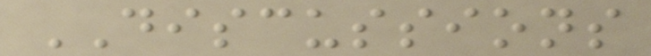DISCUSSIONS
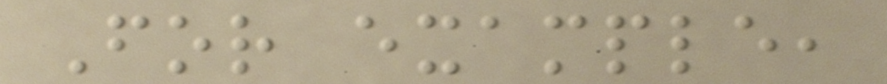For example,
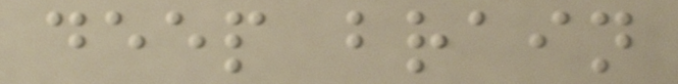deep brain
